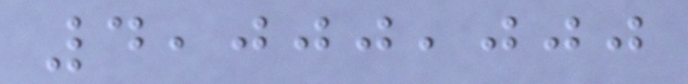4,000,000
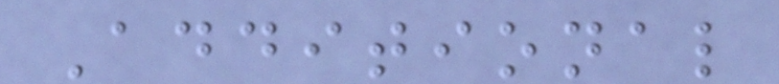Additional
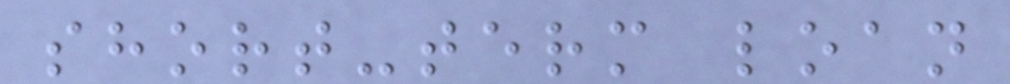short-term loan
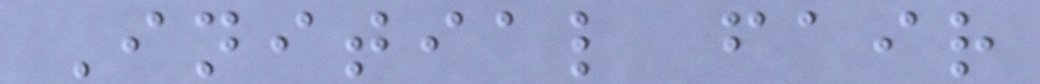Initial fair
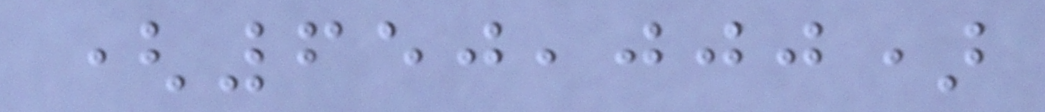(650,000)
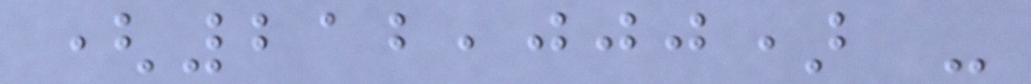(212,000) -
